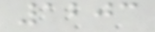1203
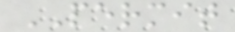PERMIT
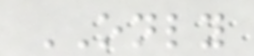ONLY
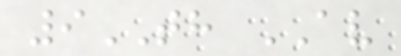9TH AV
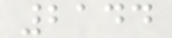2144
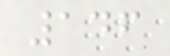146
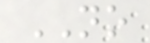NO
